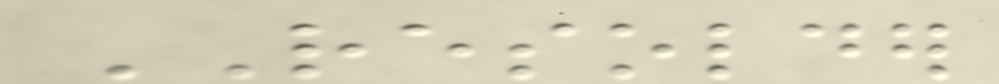RESOLDER
